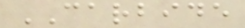CARBIDE
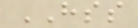HSS
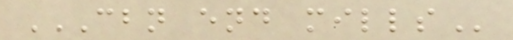CBN END MILLS
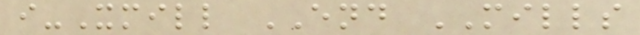i-Xmill END MILLS
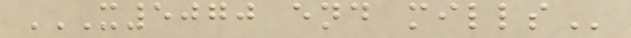X5070 END MILLS
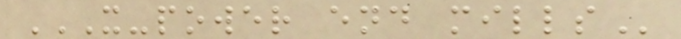X-POWER END MILLS
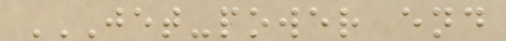JET-POWER END
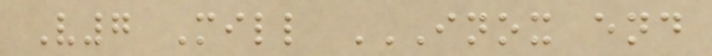V7 Mill INOX END
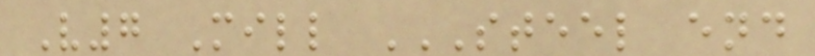V7 Mill STEEL END
